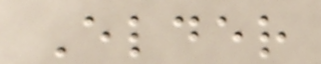Elder
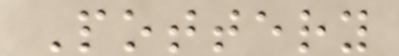Pottery
